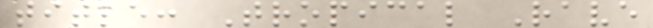title: Tropical Rave
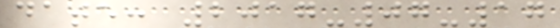date: 2017-07-17
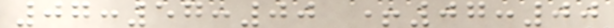07:57:00 +07:00
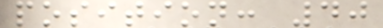position: 40
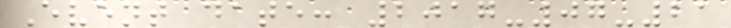Event date: 2017-07-21
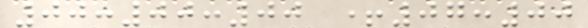00:00:00 +07:00
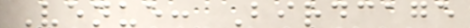Venue: Birdcage
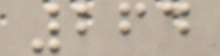264
